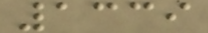1339
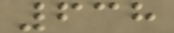638
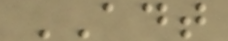ADT
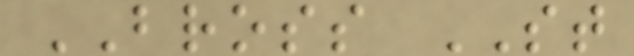BROSS ST
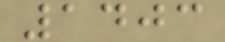1403
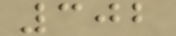302
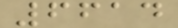6614
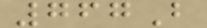767B
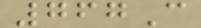767C
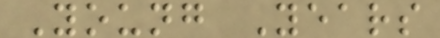Young Years
